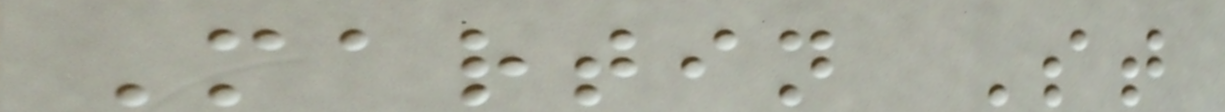Martin St
